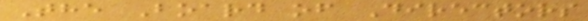The Board of Directors
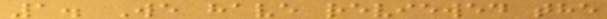1. We have reviewed the
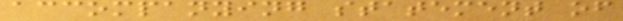accompanying statement of
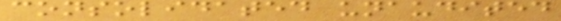consolidated unaudited
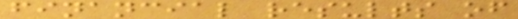financial results of
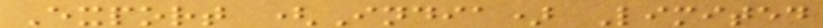Export (India) Limited
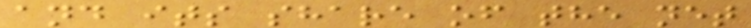and its share of the net
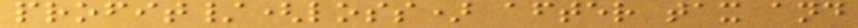profit/(loss) after tax and
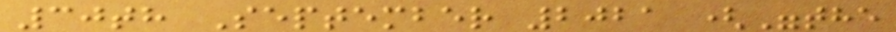30th September 2021 ("the
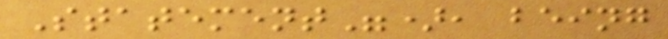Statement"), being
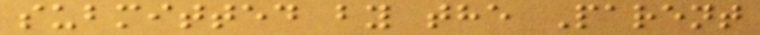submitted by the Parent
